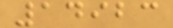14923
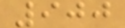900
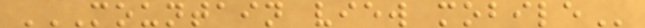MOUNTAIN VIEW MOBILE
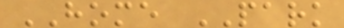HOME PARK
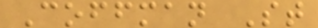Coffman St
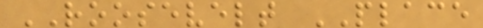ROOSEVELT PLACE
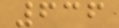636
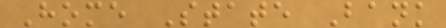Home State Bank
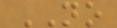NO
